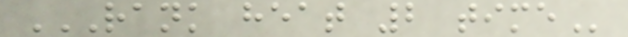RANK HEAT 2 TIME
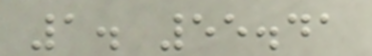1. 55.41
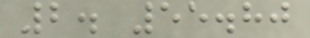2. 55.80
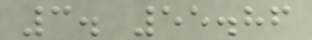3. 55.86
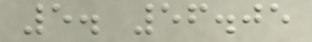5. 56.05
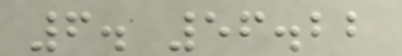6. 56.22
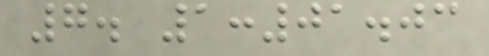7. 1:01.03
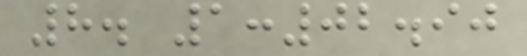8. 1:02.90
